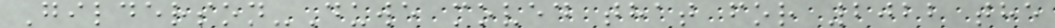Gilderson-Duwe moved that for 2022 the
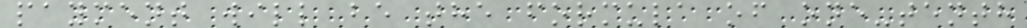payment will be the formula of one-tenth
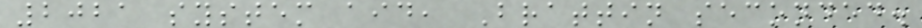2021 system aid, Brattin seconded.
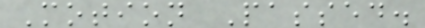Motion Passed.
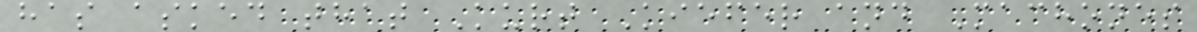has asked that Kurt Kiefer and Machones
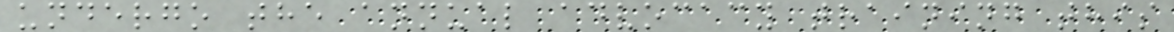undergo the annual advocacy training this
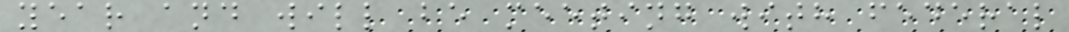year and will be meeting with federal
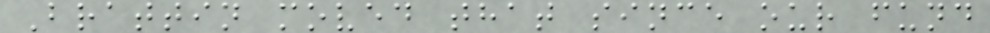Brattin moved that since our fund
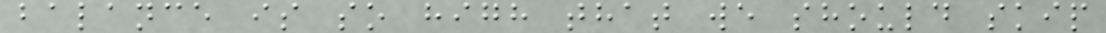balance is so high that we should skip
